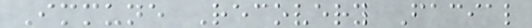Immune Recovery Facial
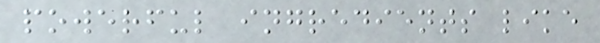powerful ingredients like
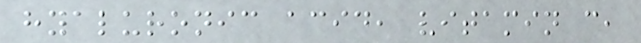hyaluronic acid, vitamin c,
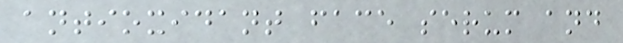antioxidant face serum and
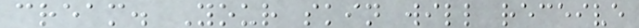cream. Your skin will receive
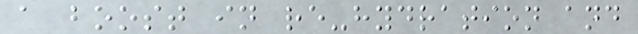a boost in re-hydration and
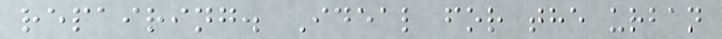repairing. Ideal for the urban
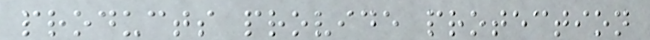products provide protection
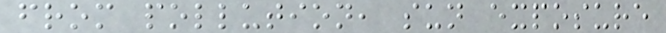from pollution, sun exposure
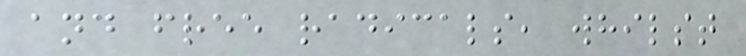and free radicals, whilst
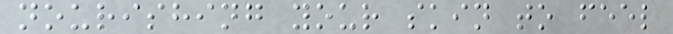nourishing your skin to feel
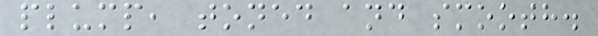plump, toned and smooth.
